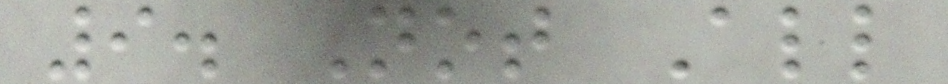9. Not All
